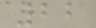22
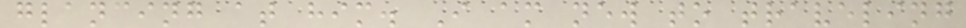glancing at him. I am new to traveling
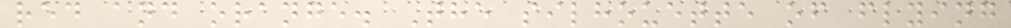red and orange. The silhouette of flying
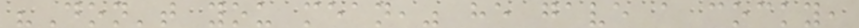"Don't you mean," he gave a cocky,
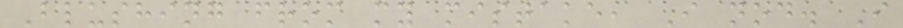Blushing from my mistake, I nod. I
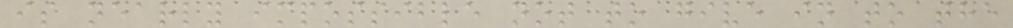is nearly impossible not to give in to the
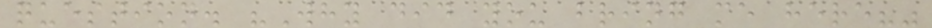question. "Why did you bring me here?"
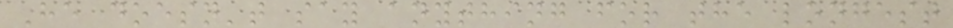He doesn't say anything for the longest
